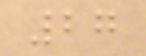27
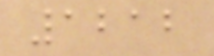1212
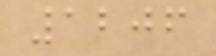1206
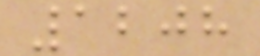1208
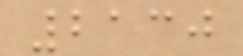2130
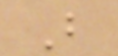B
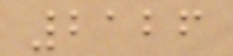2126
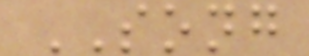SONG
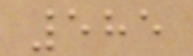585
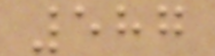587
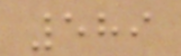589
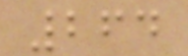264
